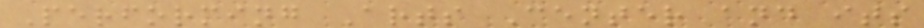Performing Arts Center and its
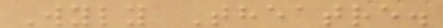Wyly Theatre.
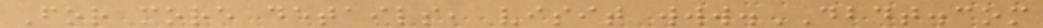For more details, visit www.DBDT.com
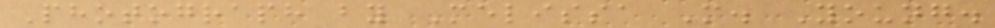Photograph by Melissa M. Young.
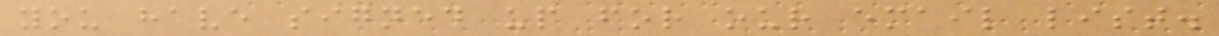you have signed up for our email list.
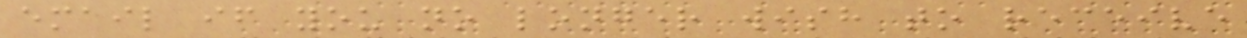email if you no longer wish to receive
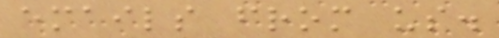emails from us.
